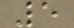5
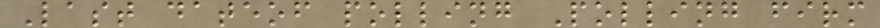Last dateof polling Polling firm
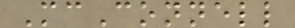McConnell
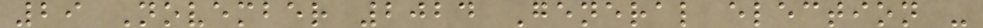29 November 2024 General election -
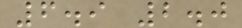6.9 2.0
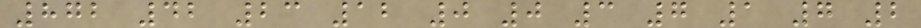872 42 23 12 0 0 3 7 1 7 2
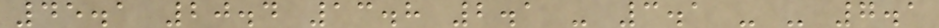45.1 20.4 13.8 2.1 - 3.1 - - 7.1
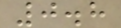0.8
